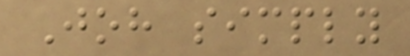Joh simply
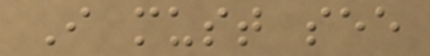I must see
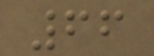66
